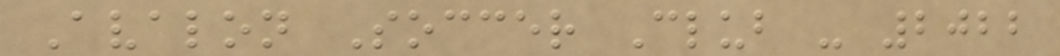Avalon Soccer Club - 2022
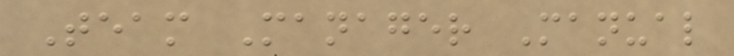Team Manager Manual
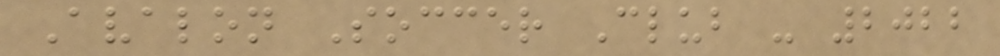Avalon Soccer Club - 2022
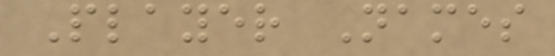Player Names
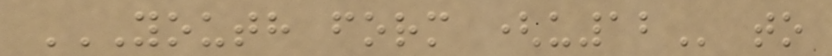YOUTH FORM (U12 to
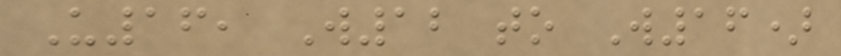U16, W12 to W16)
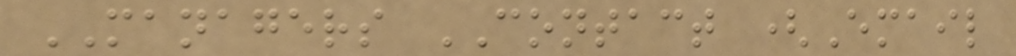MANAGERS CONTACT (Email
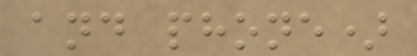and phone)
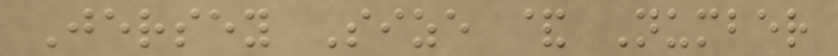Jersey Size & Number
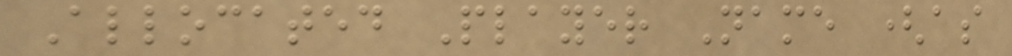Allocated Player Name (as
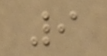9
